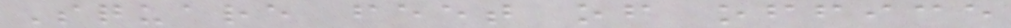Square feet of office
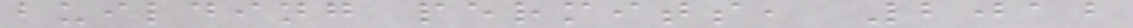building permits, 2012
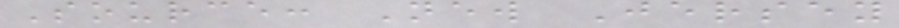Source: New Jersey
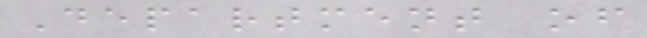Department of
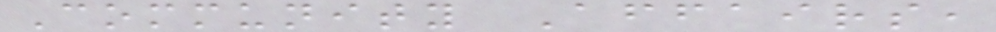Community Affairs,
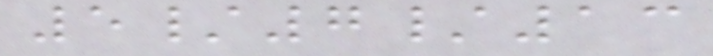5/7/13
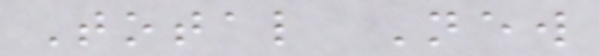Total New
